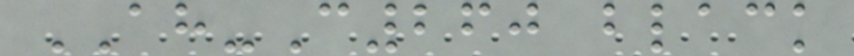AH-C260 black
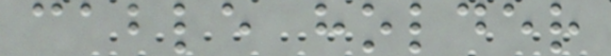cable holder
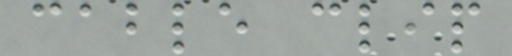cable clip
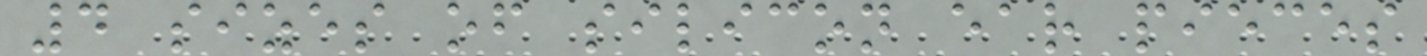4 sizes of silicon ear pieces
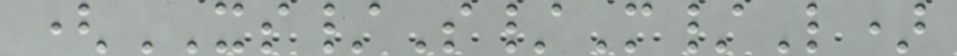(XS/S/M/L)
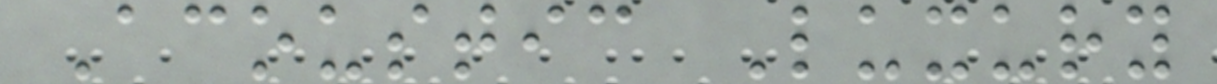Acoustic Luxury
